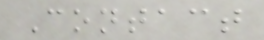Contact
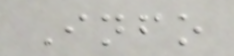Info
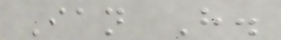Ian H.
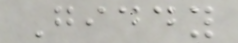Giddy
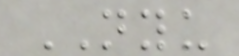NYU
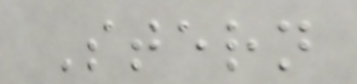Stern
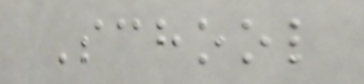School
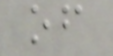of
